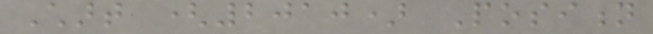Chart (2010) Position
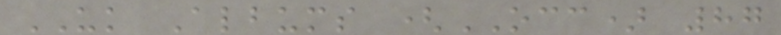UK Albums (OCC) 87
